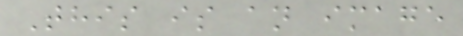This is an image
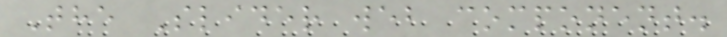The Slider web component.
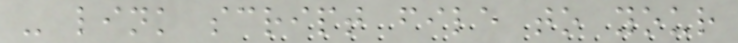- link script file to your
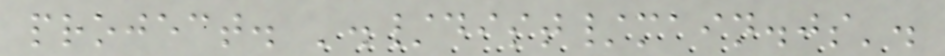project. './dist/main.js'.
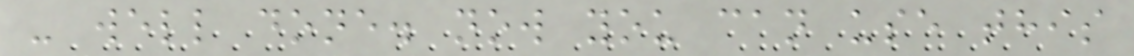- well done. now you can use this
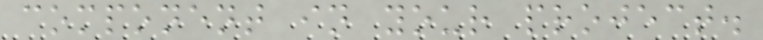component in your project.
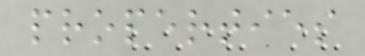properties
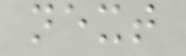next
